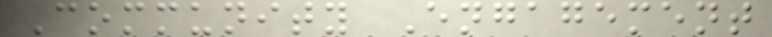Community Engagement
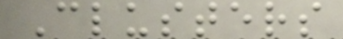Clusters
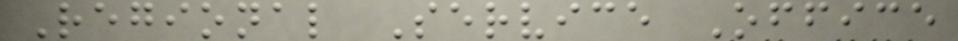Regional Service Office
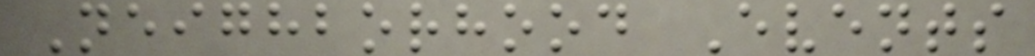Neighborhood Events
